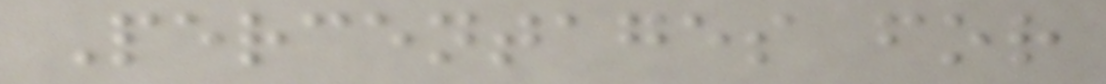Percentages for
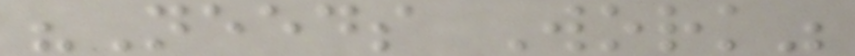"Needs Work"
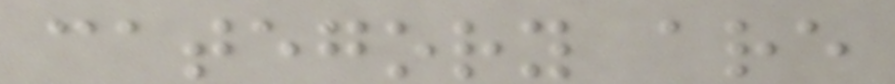category are
